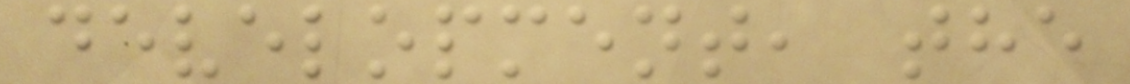development, the
